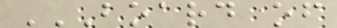BOARD OF
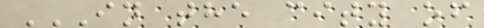IN THE CITY OF
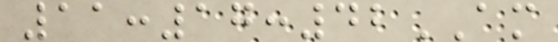11:17:42AM
